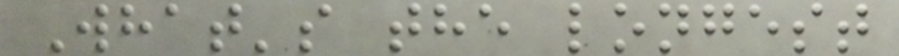What's the longest
